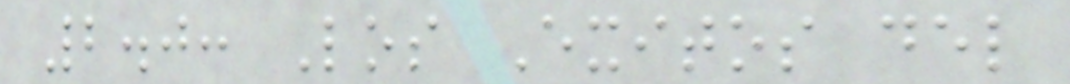2.0: Los Exitos del
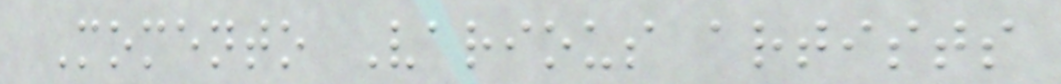Momento Various artists
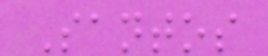Santos
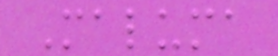Maluma
